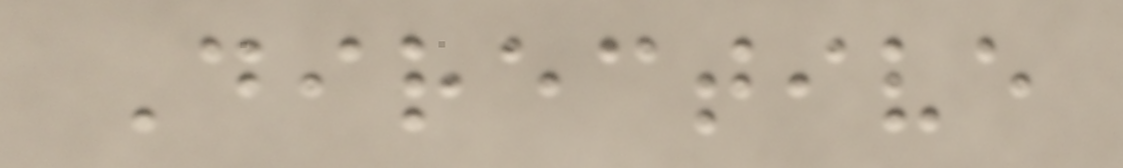Directive
